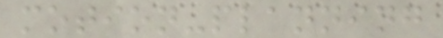motion-planning
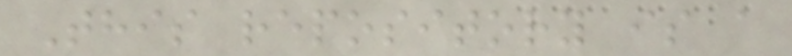This repository is a
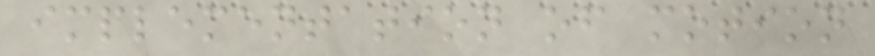implementation of motion
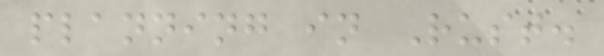planning in Rust.
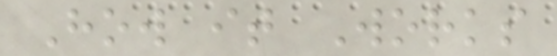How it Works
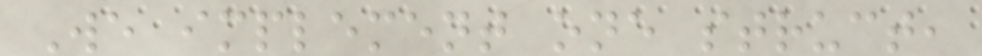We implement one struct,
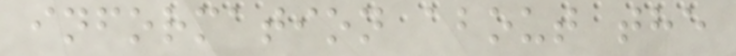information about the
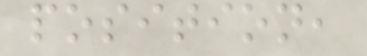position,
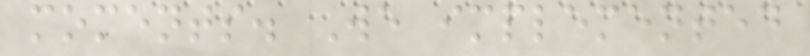moments. We implemented
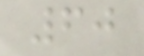60
